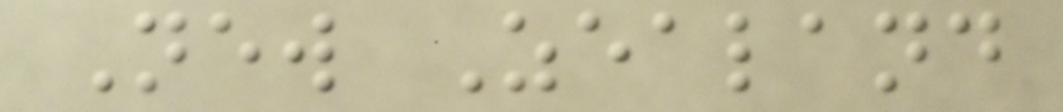New Zealand
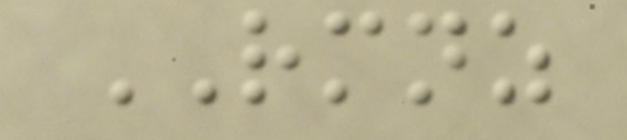RMNZ
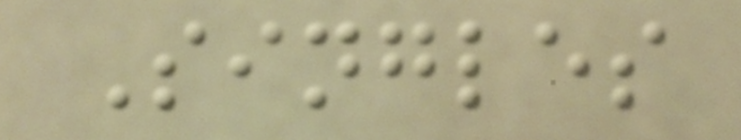Singles
